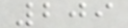209
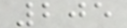205
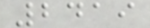2419
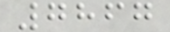7867
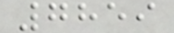7859
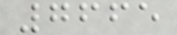7665
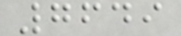7649
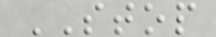STOP
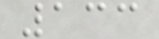133
